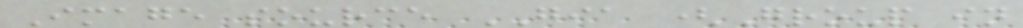Image source GIA (Group in
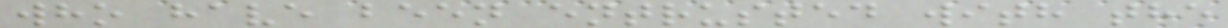who have been entrusted with the
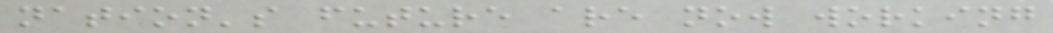nation's future are now working
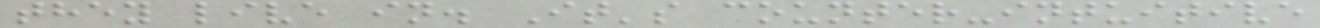they live in. It's counter-intuitive
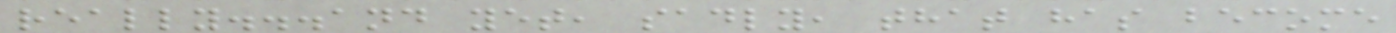really...and yet, sadly, that has become
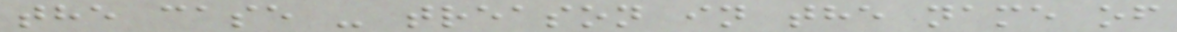the case - treason in the name of
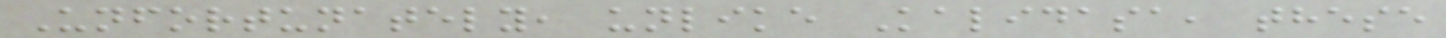Unfortunately, unlike Kalidasa, these
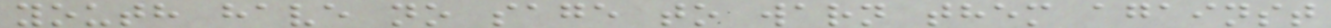youth have no sage to warn them against
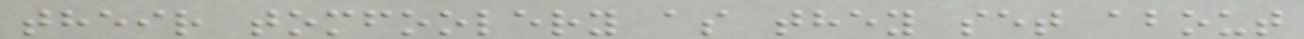their tomfoolery as they set about
